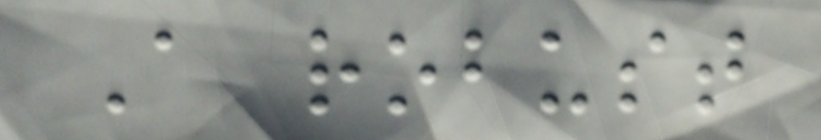A robust
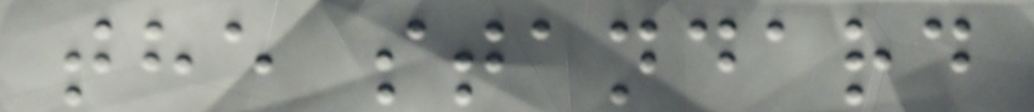the standard
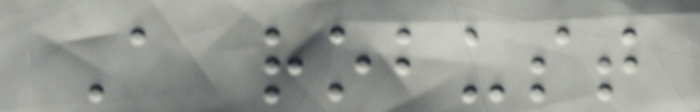A robust
